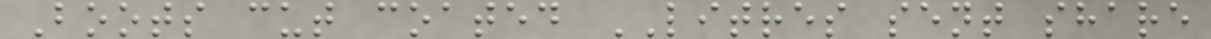Boots cut coated LITRES sent share
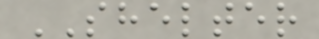SHELTER
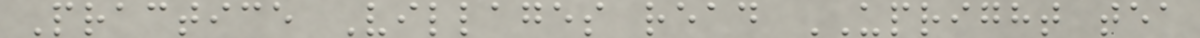Practice Villages read UPRIGHT tea
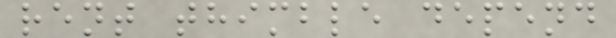rent thimble depend
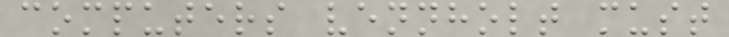computers vennholt must
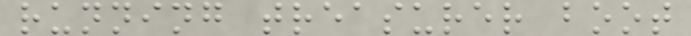running treasurer boot
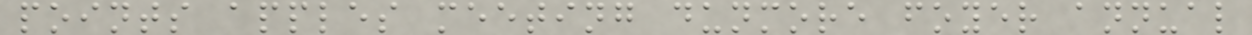points apples meeting dunmore foyer annual
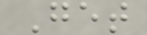Get
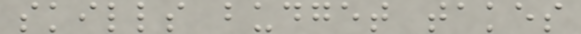skills budget takes
